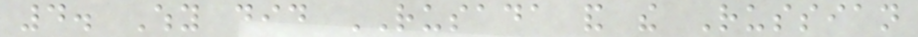4. Why did RUSADA and the Russian
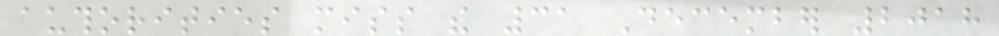authorities miss the 31 December 2018
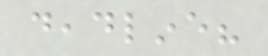deadline?
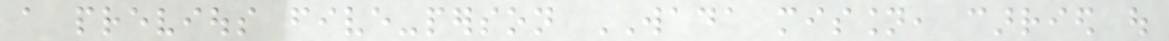a previous five-person WADA mission, carried out
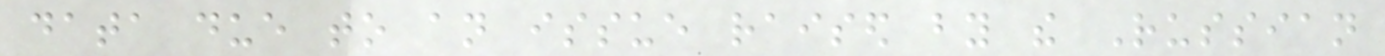data due to an issue raised by the Russian
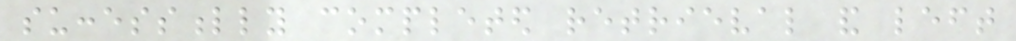successfully completed retrieval and left
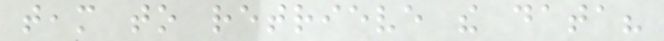team to retrieve the data?
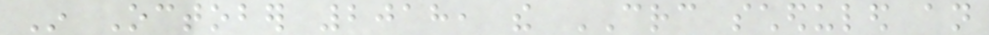In October 2018, the CRC scheduled an
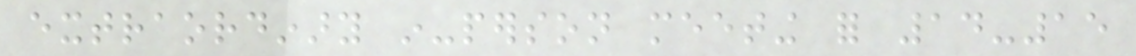extraordinary in-person meeting for 14-15
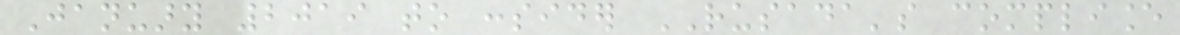January 2019 to consider RUSADA's compliance
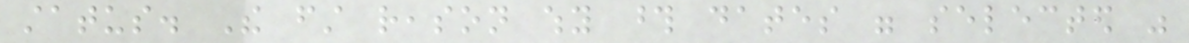status. The first reason why those dates were selected was
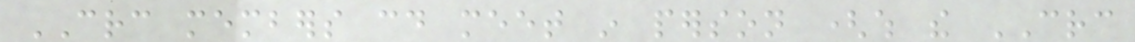CRC members could meet in person (which the CRC
